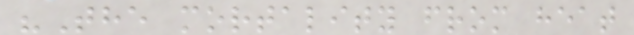"The mortality from heat
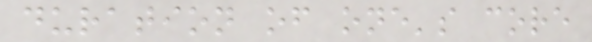duration of one's core
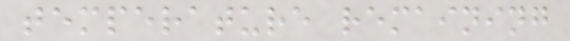temperature remaining
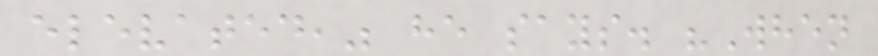elevated," he says. "When
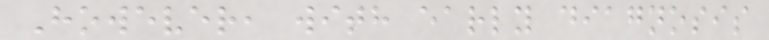However, with early diagnosis
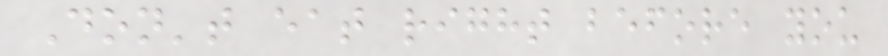Don't eat right before you
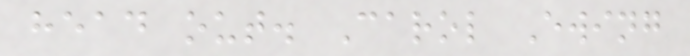head out. Carol Ewing
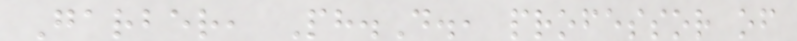Garber, Ph.D., professor of
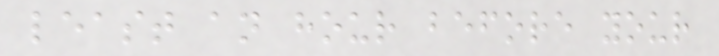least an hour before your
